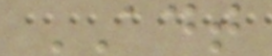ADT
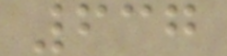637
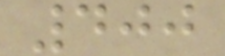400
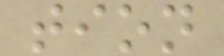tion
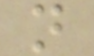n
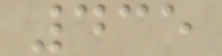435
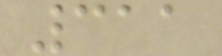311
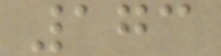173
